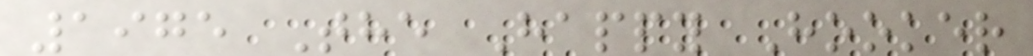1975 The Happy Hooker
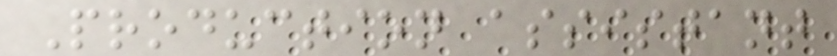Production assistant
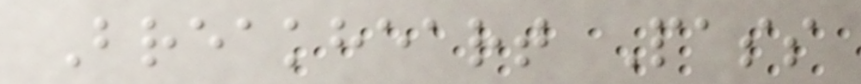Breakheart Pass
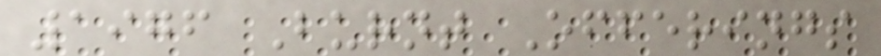1976 Burnt Offerings
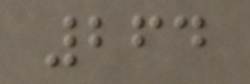264
